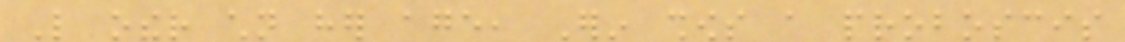Like other children her age, Erin shows a proboscis
